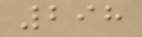298
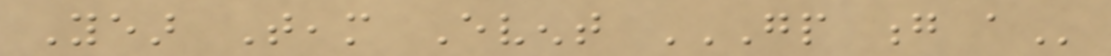Year Team Event GP G A
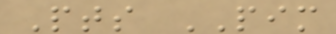Pts PIM
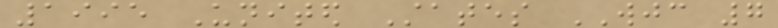1995 United States WJC 7
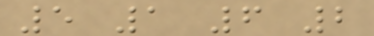5 1 6 2
